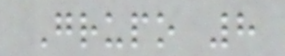Grupo 8
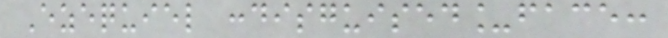Ezequiel :disguised_face:
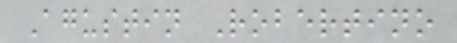Agustin Robertino
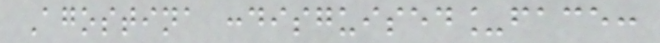Agostina :disguised_face:
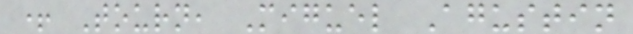+ Tourn, Miguel Agustin
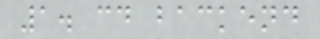1. cd backend
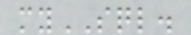mySQL.
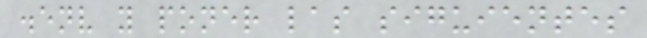.env y poner las siguientes
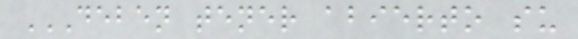DEBEN TENER ABIERTO SU
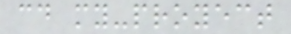cd my-proyect
